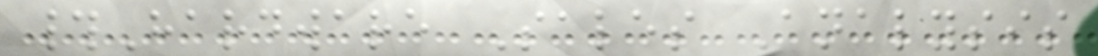#Hardware Sales Analysis
